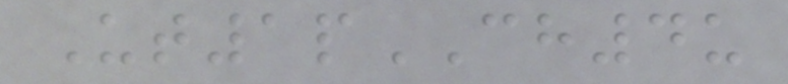Ut1pCH4u
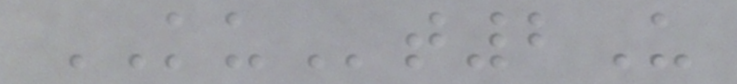KUt2U
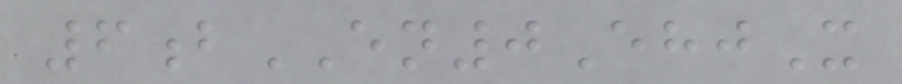6bEN0EhjX
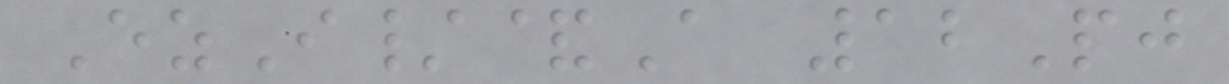EzI/&A 12Pj
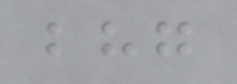bhg
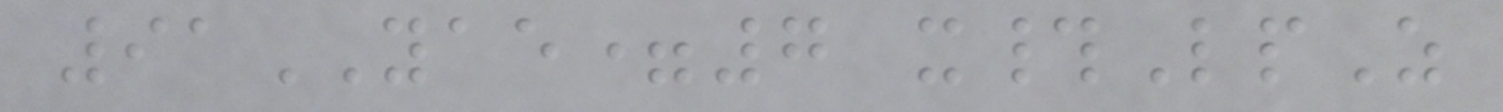91YAE=7 x#LpZ
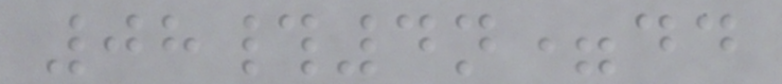08#4n=dd
